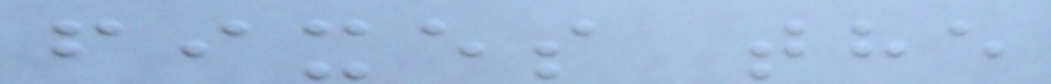fixes the
